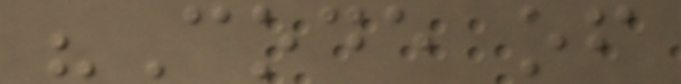"Code of
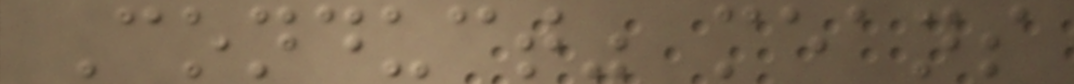Conduct" means
